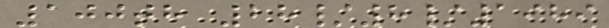100th 28/8/1989
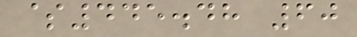$445.48 60
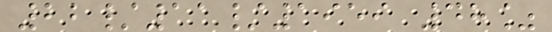22/11/1959 48%
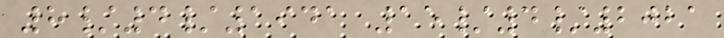8/4/1941 15/4/2021
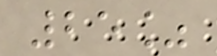25%
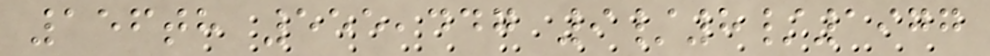156th 555,447 9/8/1977
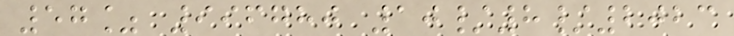57% 996780 10/8/2023
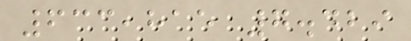633,815 7.429
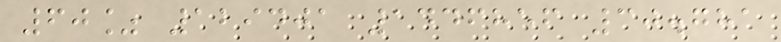60% 129401 1446856 30.781
